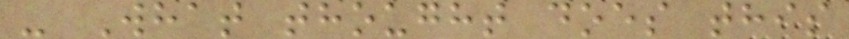- What thought does this
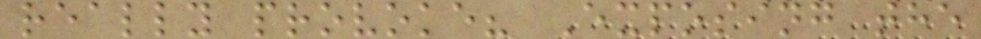really provoke? Exposing the
